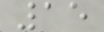15
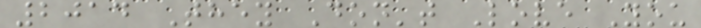2014 They Don't Love You
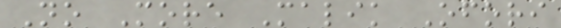No More Malik Ofori
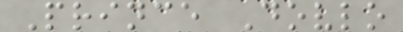Prince Dovlo
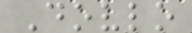Dovlo
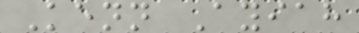Kenn Ayiah
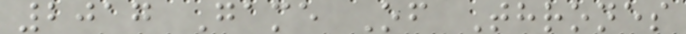2017 Game Of Thrones
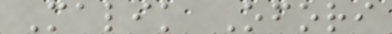Malik Ofori
